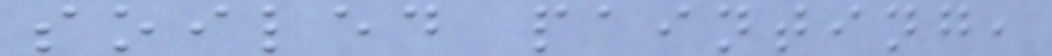soiled painting,
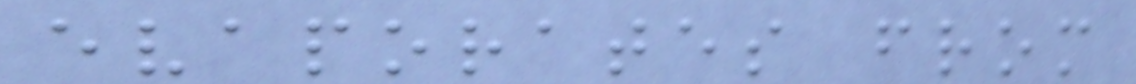evaporates from
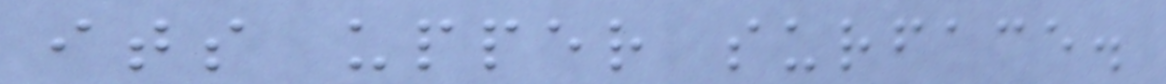its upper surface.
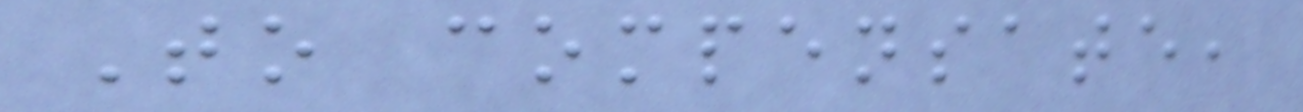To compensate,
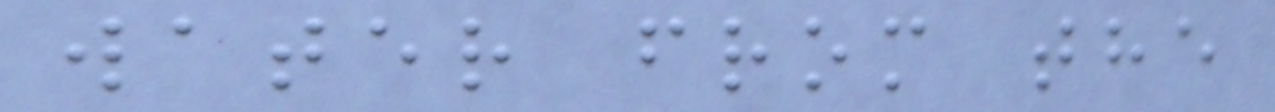water from the
